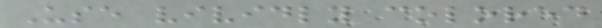Use vividly colored
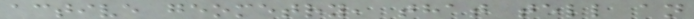active geometry, that tell an
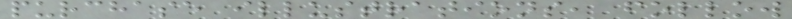purchase illustrations, follow
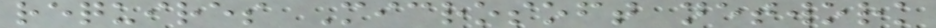requires Microsoft network
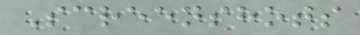Screenshots
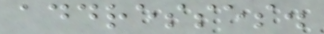addresses.
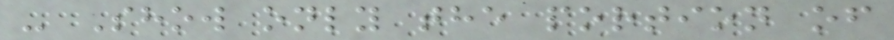- Show only the portion of
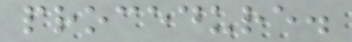procedure.
